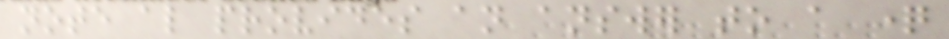note also provides an answer to a question
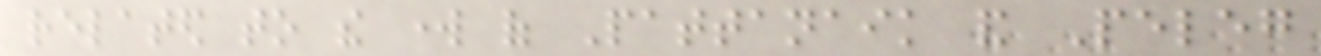related to the work of Pattanaik and Peleg
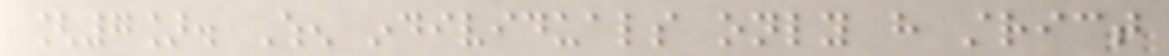[7]. When individuals only have strict
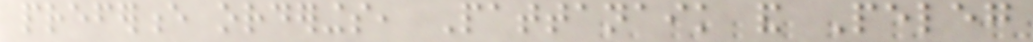preference orderings, Pattanaik and Peleg
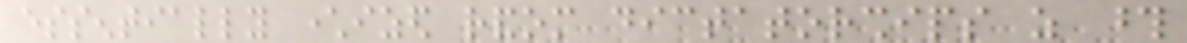essentially characterized random dictatorships as those
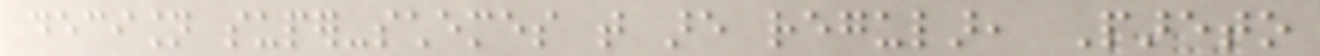decision super-schemes that are regular, Pareto
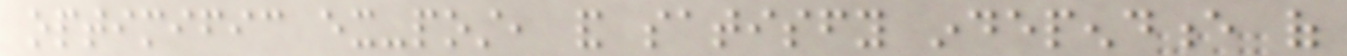optimific ex-post, and satisfy independence of
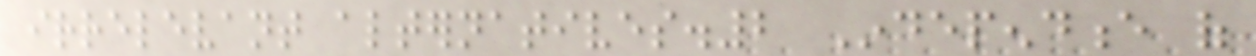irrelevant alternatives.2 Independence of
